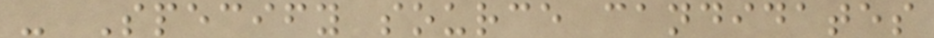- Specify source candidates
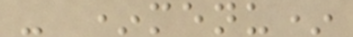- *menu*
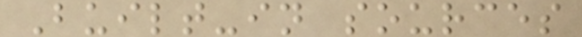Built-in sources
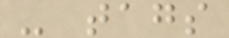- tags
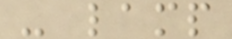- lamp
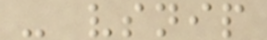- vsnip
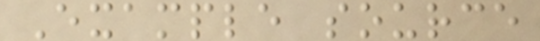Example source
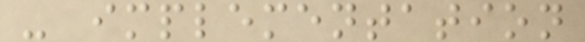- implementation
